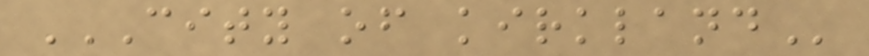CITY OF KIRKLAND
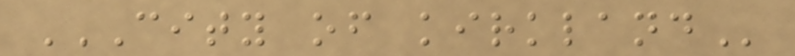CITY OF KIRKLAND
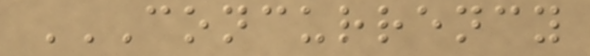CONCURRENCY
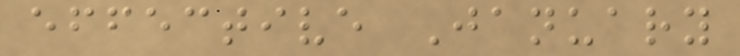effective January
